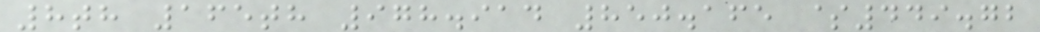8th 165th 978.914 850.165 $449.72
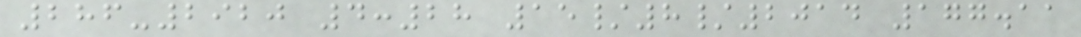286-2920 4:28 15/8/2014 177.11
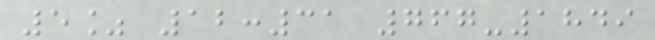5% 12:31 767-1849
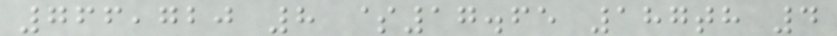766,720 8 $17.65 187th 4
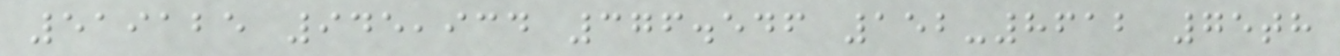519125 945,934 376.546 152-8612 75th
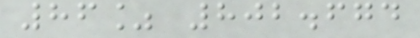86% 802.674
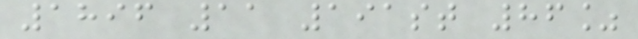1896 11 191st 86%
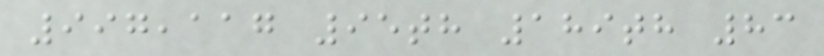997,117 95th 189th 83
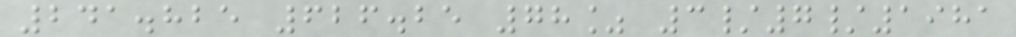241.825 626.25 78% 3/7/1981
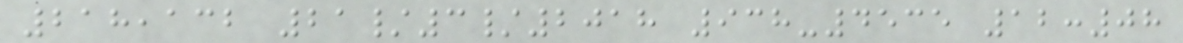218,132 21/3/2018 938-4535 12:08
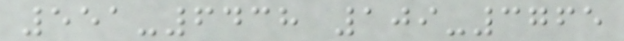551-6438 109-3765
